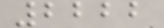2222
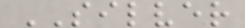SILVER
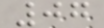07
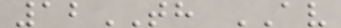12TH AV
